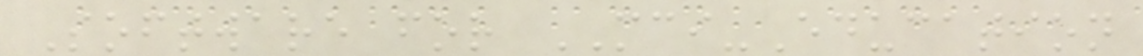Software for MCI-Education
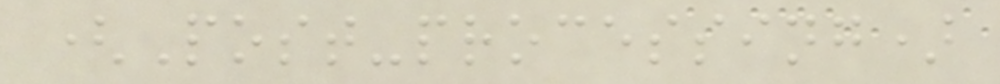(Post-processing)
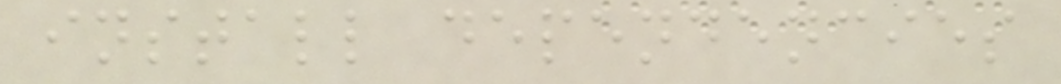install dependencies
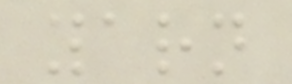yarn
